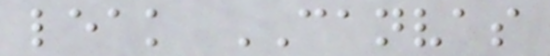leak CANVAS
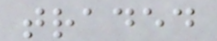traded
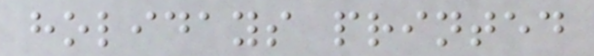holidays printed
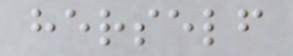herself
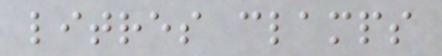litres clamps
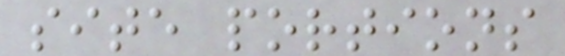site portions
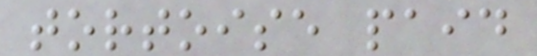tortoise paid
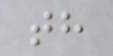th
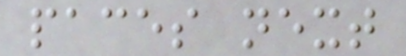paces next
